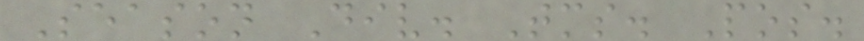Season Div. Tms. Pos.
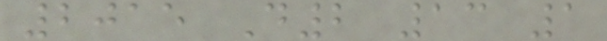2015 D2 13 1
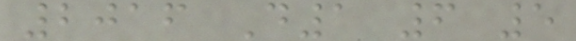2016 D1 6 5
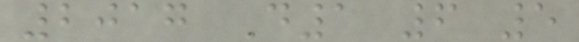2017 D1 6 5
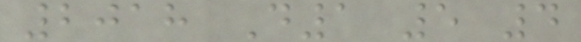2018 D1 5 4
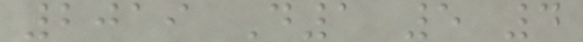2019 D1 5 4
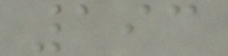193
